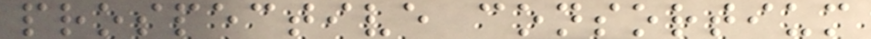prospective consortium
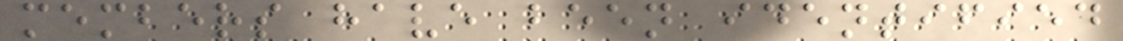members have been identified
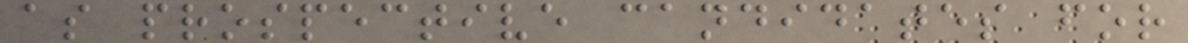as prospective candidates for
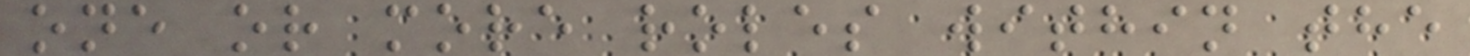one or more roles within the
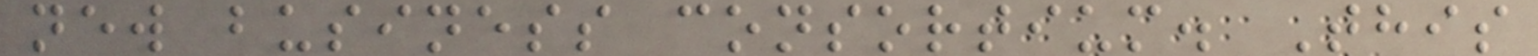new business consortium. This
